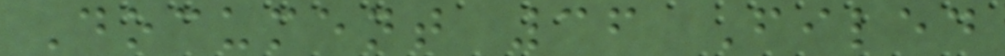Document 36 Filed
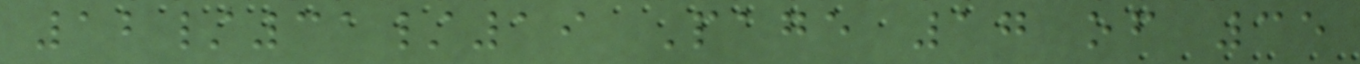12/31/19 Page 17 of 35
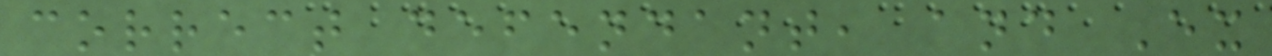correct defendant, and Ex
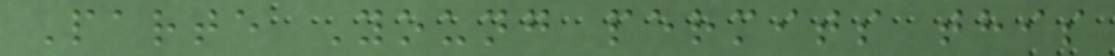Parte Young permits this
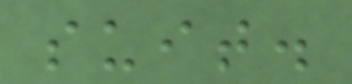suit.
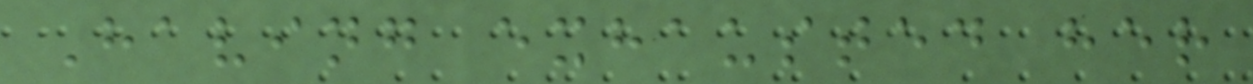Having exhausted her
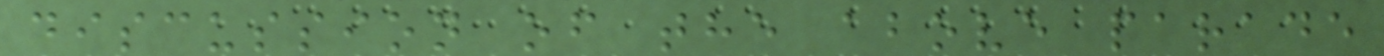discussion of the above parade
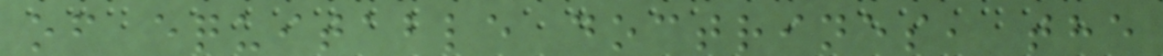of equitable doctrines, the
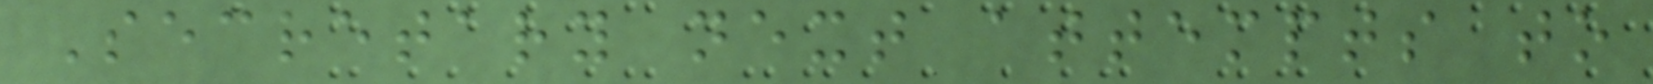Secretary next attempts to
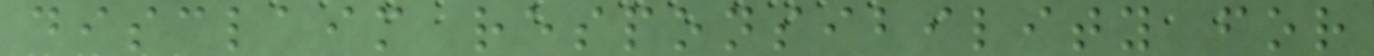disclaim responsibility for
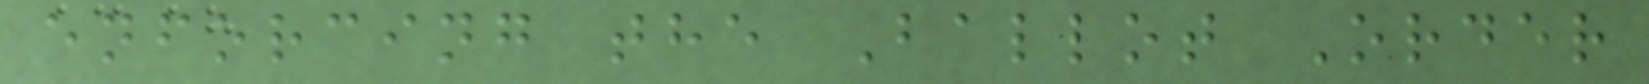enforcing the Ballot Order
